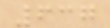637
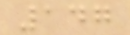147
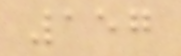157
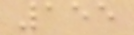155
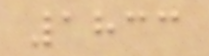1833
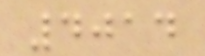4014
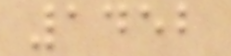1452
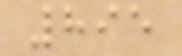895
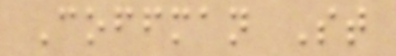Coffman St
